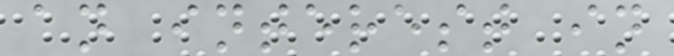an interest in
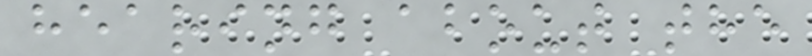hearing about the
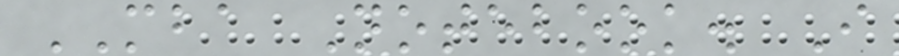MBA Notebook. I
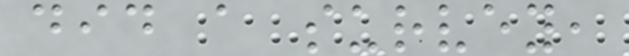did a survey,
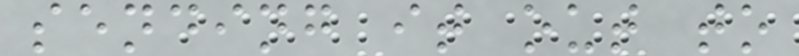sending it out to
